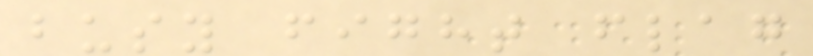busy fight flag
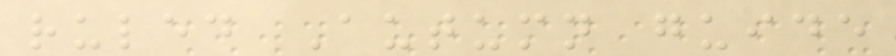ruled Autumn guide
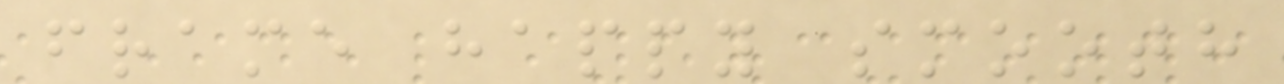frame happy smooth
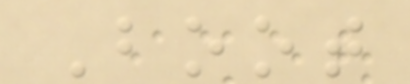Boot
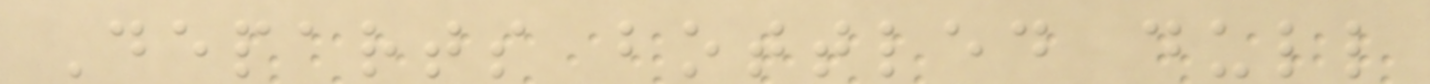Departs bottled dull
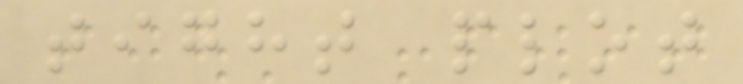tight plot
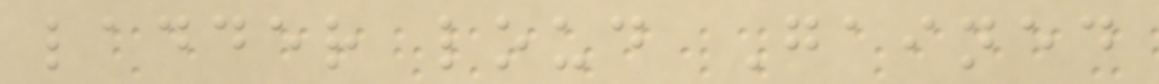ladder loud Gained
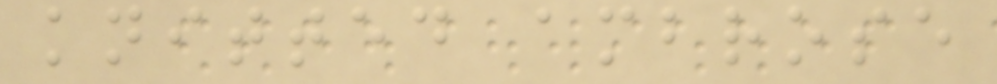knitted ambrose
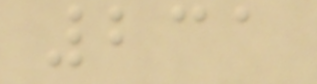231
